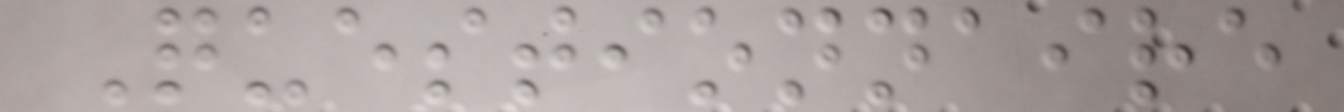Questionnaire
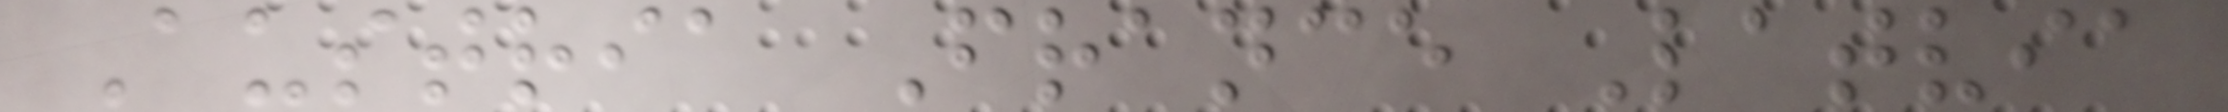Austria France Latvia
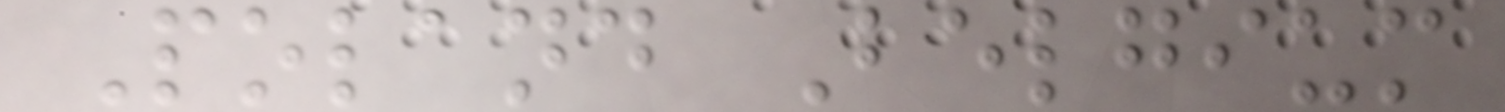Poland Belgium
